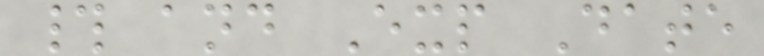# and Exp Date
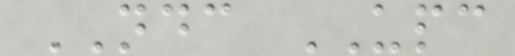NDC UPC
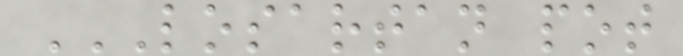LOSARTAN POT
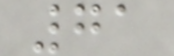71
